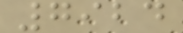7924
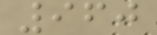960
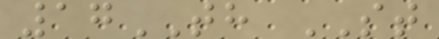17TH ST
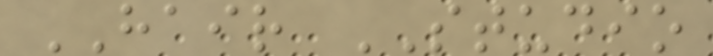HAIR STUDIO
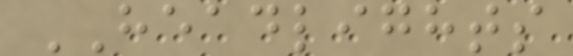HEADLIGHTS
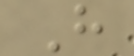H
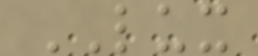LUX
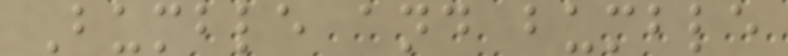Bumble and bumble
